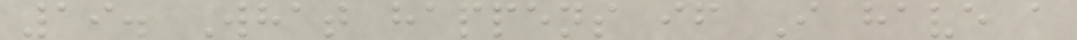19. What happens if I have a
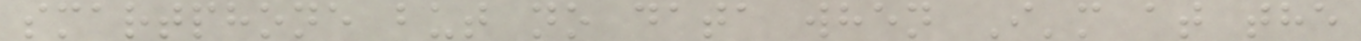smartphone but no data when I'm at the
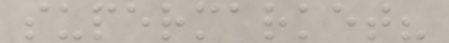supermarket?
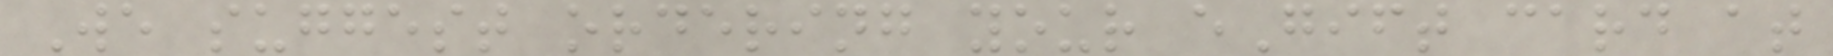We suggest ordering your eGift card at
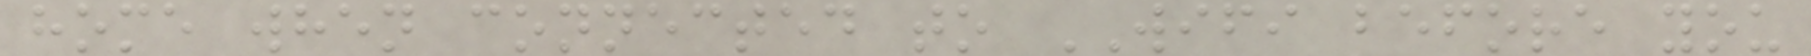home when connected to WIFI before you
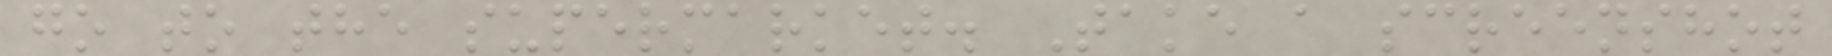go to the supermarket. Take a screenshot
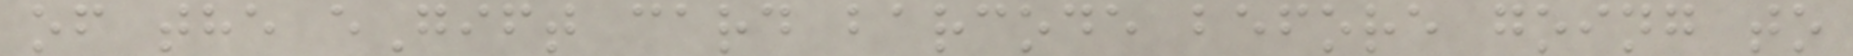of the eGift card barcode before going to
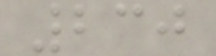230
